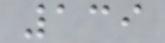139
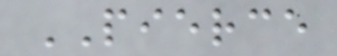PIERCE
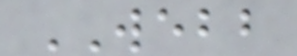WEBB
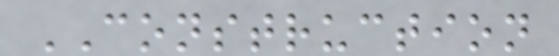CONSTRUCTION
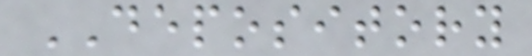DEPOSITORY
